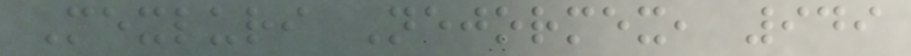Mexluri Nejormex, 949
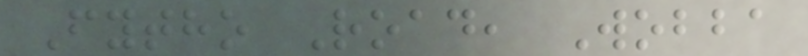Fytho Road, Wobba
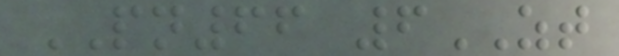PN66 6ZT
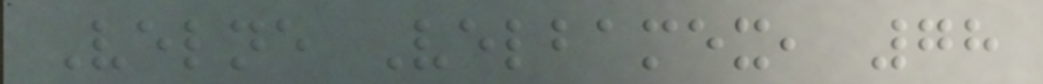Velne Velbamex, 78
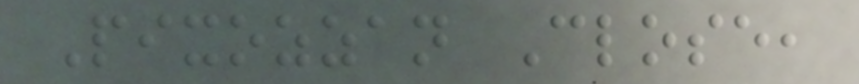Pixozzan Close,
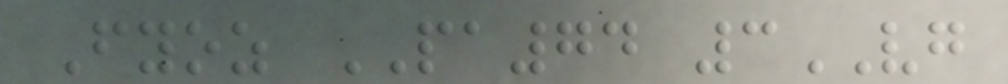Fyoz PA74 3VG
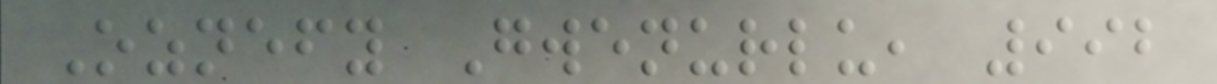Oznefy Gwenurlu, 992
